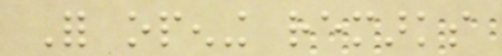For opening remarks
